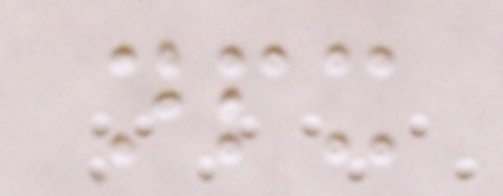npx
